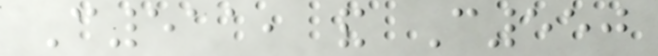C511, and C550
